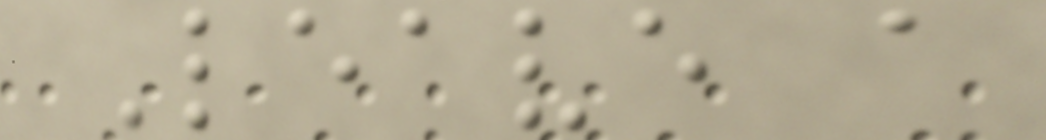Leave a
